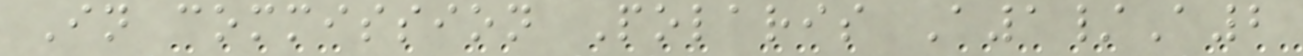In commission Polaris A1/A2
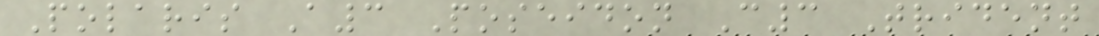Polaris A3 Poseidon C3 Trident
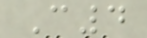C4
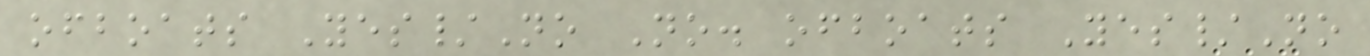ofboats Yes/No No. ofboats Yes/No
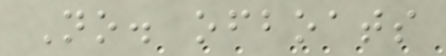No. ofboats
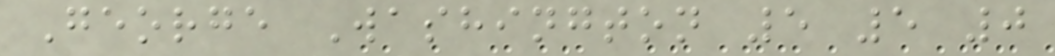George Washington 5 5 0
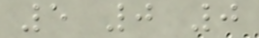5 0 0
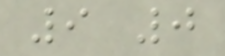9 0
